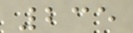235
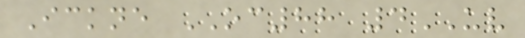Ickne OC88 4UV
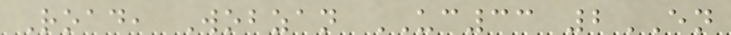Road, Wobzan UC33 2EN
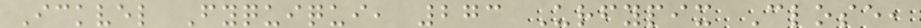Ickvel Fyquiqui, 273 Urfypix Close,
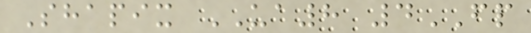Shapix UA8 4FP
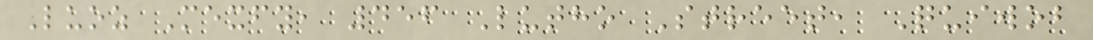Luoz Mexfy, 456 Lutho Street, Quiwob
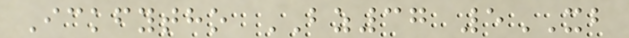Ickfytho BZ37 5XB
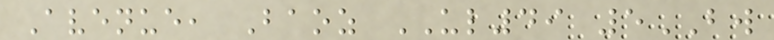Avenue, Baoz UL49 5BW
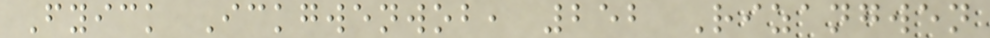Fyick Ickgwenwob, 252 Rizangwen
